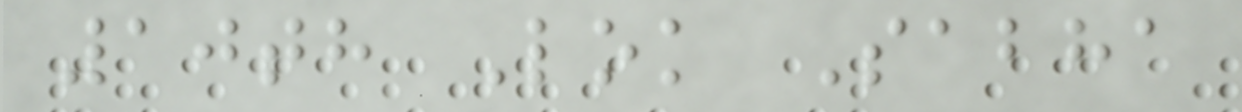10th Lok Sabha
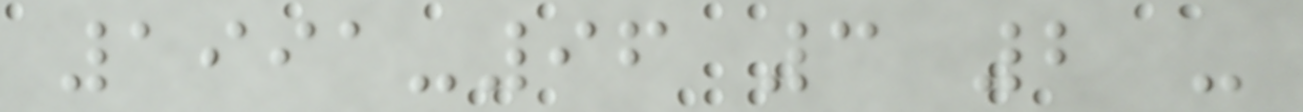1991-96 3 2 -
